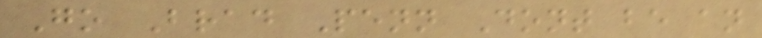Go Brad Penn Dont be an
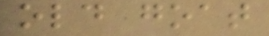old goat
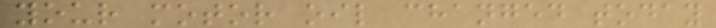your motor oil changed today
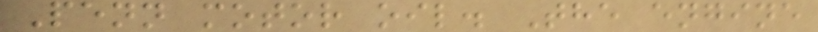Penn motor oil. The engine
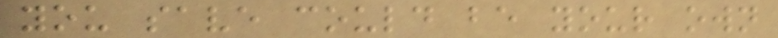you save could be your own
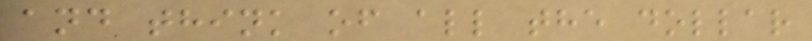and think of all the dollar
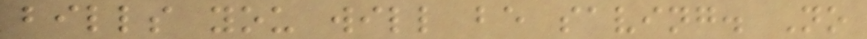bills you will be saving. No
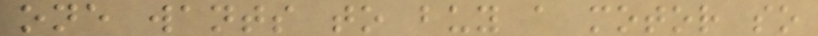one wants to buy a motor so
